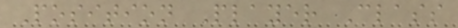Position Player Class
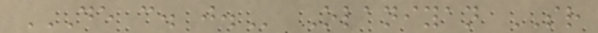DE C. J. Olaniyan SR
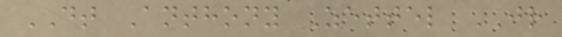DT Anthony Zettel JR
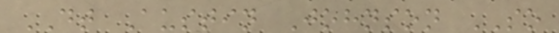DT Austin Johnson SO
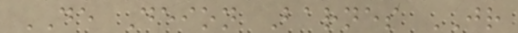DE Deion Barnes JR
